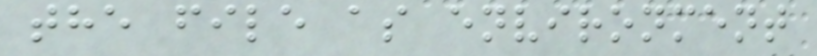the file as environment
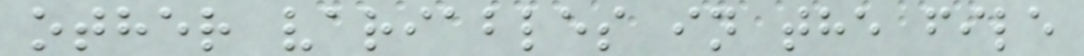other variables in the file
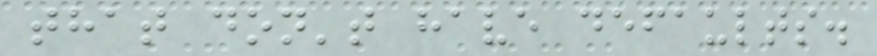that don't have defaults.
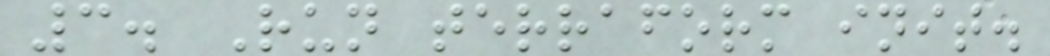3. Run terraform init.
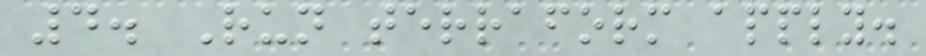4. Run terraform apply.
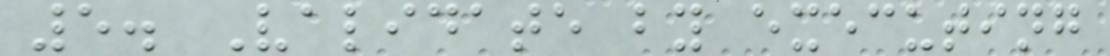5. Validate by executing
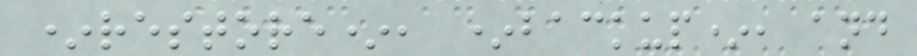*restore*, *backup*, and
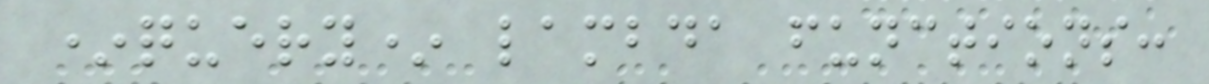*query* lambda functions:
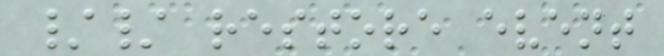// restore event
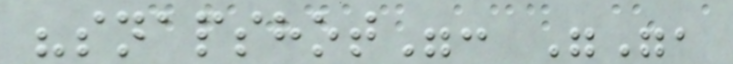"snapshot": "",
